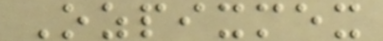Ozpixmex
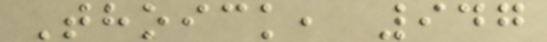Thoick, 947
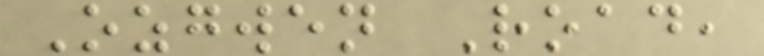Ozgwen Road,
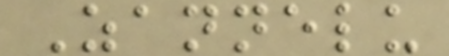Zannelu
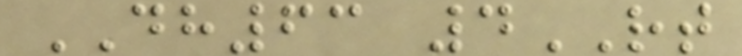DH63 4RT
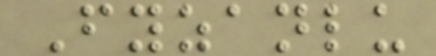Fyzanlu
